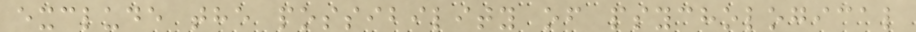exclude the possibility of psychological
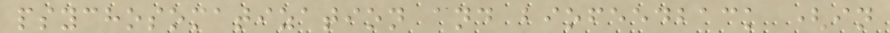psychosomatization and biofeedback (in
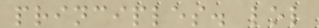principles. lol
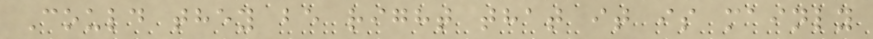Could they be right that it is mainly
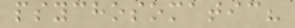psychosomatic?
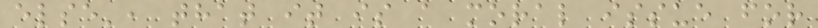else', that it is a moral issue for
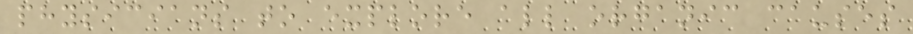physicians to explore all organic causes
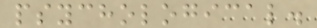psychological.
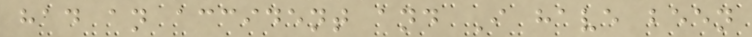had an accident and I have been
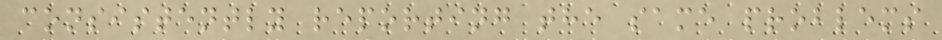consistently reporting the same problems
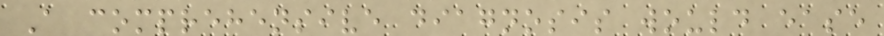A comprehensive diagnosis would ease
